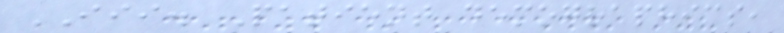III. Patient demographics,
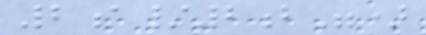2a/2b")
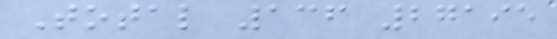Total 136 27195
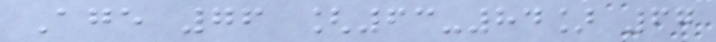Age 76 [63-84] 67
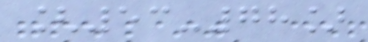[53-78]
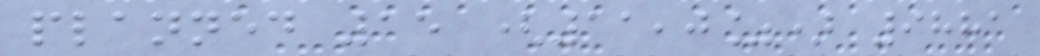planned 15 (11,0%) 9881
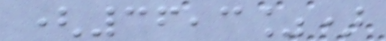(36,3%)
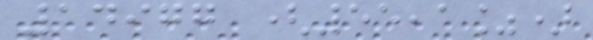14977 (55,1%)
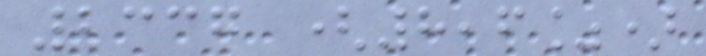2337 (8,6%)
